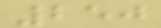250
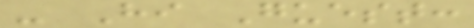- Hi Guest:
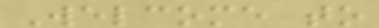Welcome to
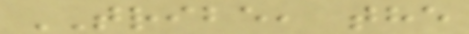TRIBE, the
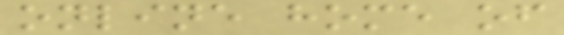online home of
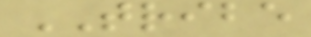TRIBE
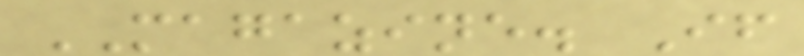MAGAZINE. If
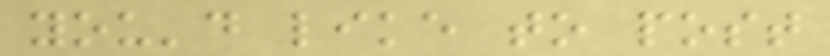you'd like to post
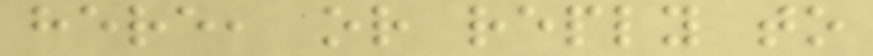here, or reply to
